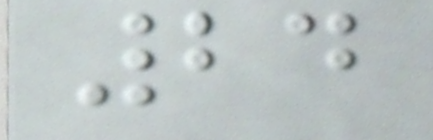24
